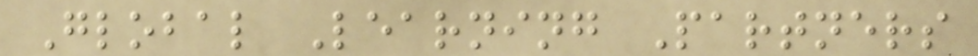Global Learning Partners
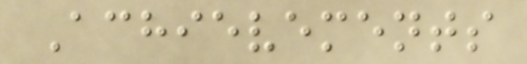Achievements
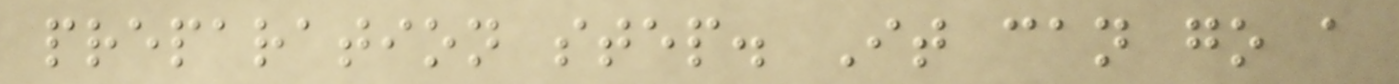preparation step. It can go a
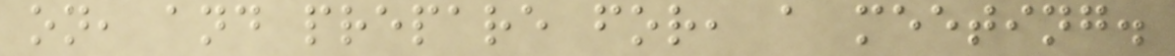on, and prepare for, a meeting.
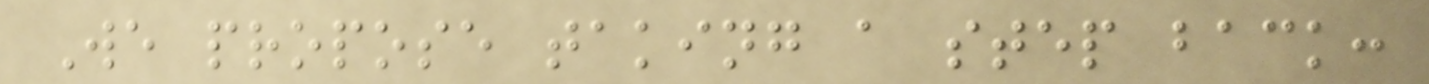We propose taking a step back:
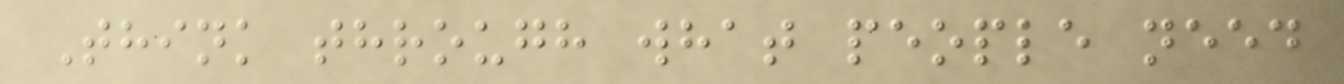Think through what people need
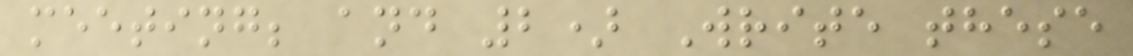meeting; and 2) Write these
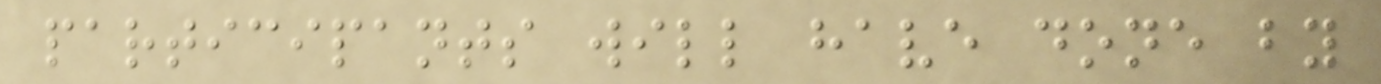participants will have done by
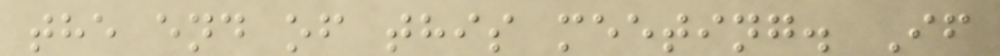the end of this meeting. If
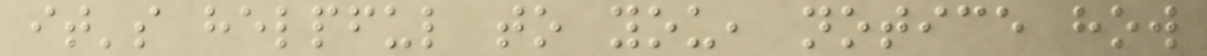it's helpful to you, notice how
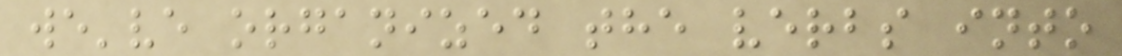we've organized the verbs into
